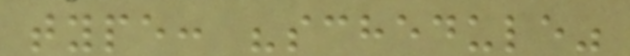type: "schedule"
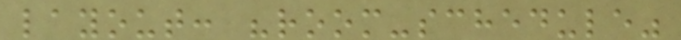layout: "room-schedule"
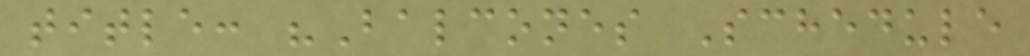title: "Balcones Schedule
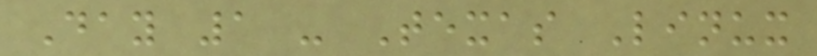Day 1 - Texas Linux
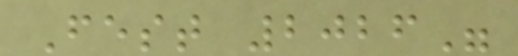Fest 2026"
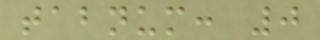tabnum: 0
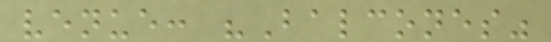venue: "Balcones"
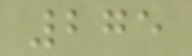275
